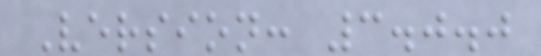Version: 3.0.0
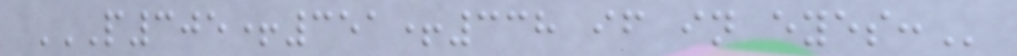P305+351+338 IF IN EYES:
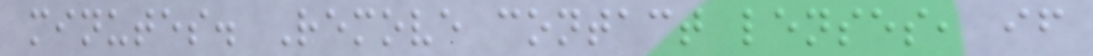minutes. Remove contact lenses, if
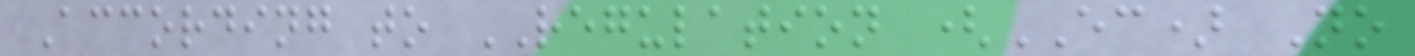According to REGULATION (EC) No
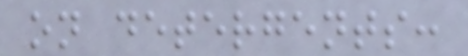on detergents:
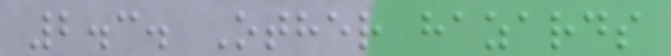2.3. Other hazards
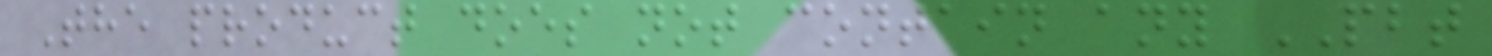The product does not contain any PBT
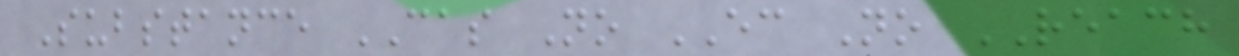Substance CAS No EC No REACH
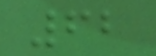62
